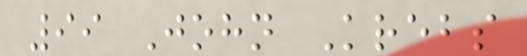99 John Krebs
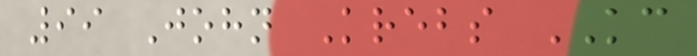99 John Krebs KC
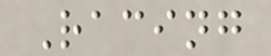Racing
